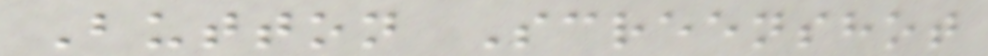Button Screenshot
